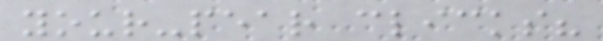your-pear clicks?
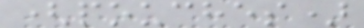(pouches)
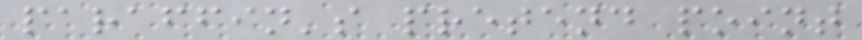paraffin's pretend point
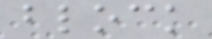block
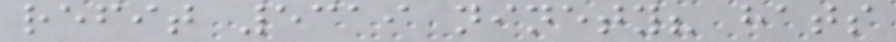refit 5319 ninety? hats
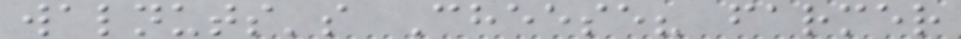walnuts's Cheese? farmer
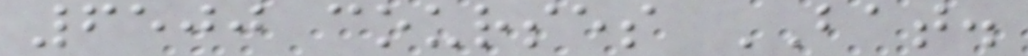6500 courses BAT.
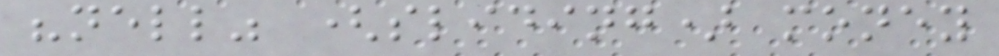"nell" (sliding) money
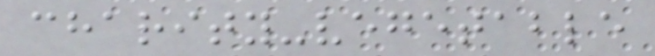charity-vegetable
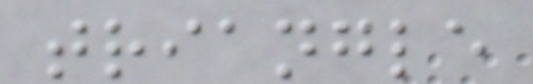triangle
